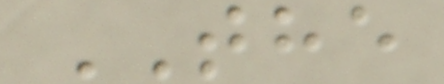THE
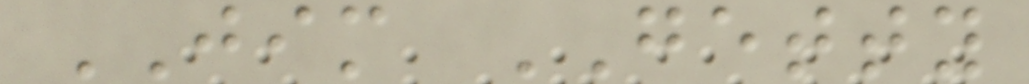JIM GETTY
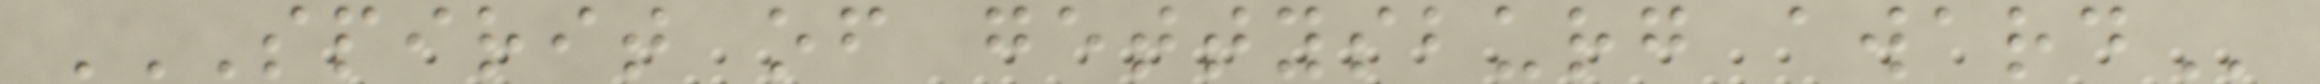SPIRIT OF GETTYSBURG AWARD
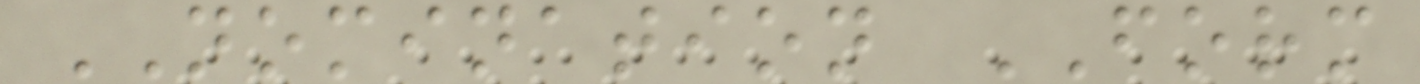NOMINATION FORM
